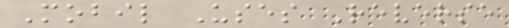Mobil Uses Reverse
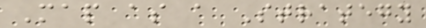Map as a Strategy
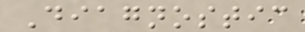Diagnostic
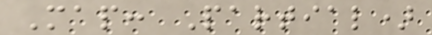Map: Partial)
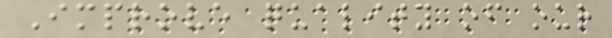Improve quality of our
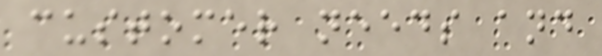customer needs and
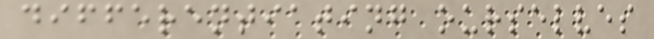differentiating ourselves
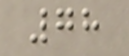78
